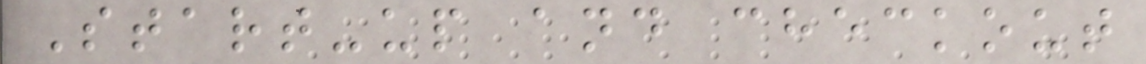Start-up and checkout
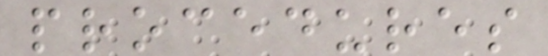procedures
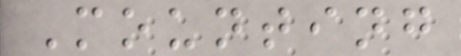Mounting
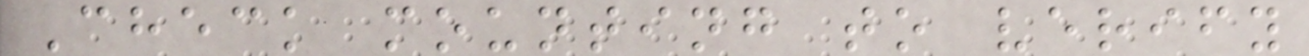Check mounting to verify
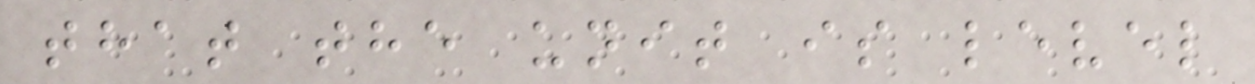that the unit is level
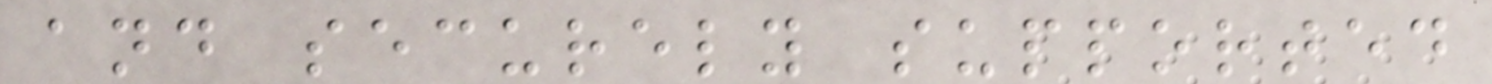and securely supported
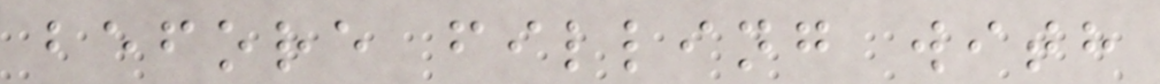before filling with
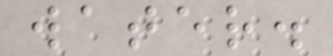water.
